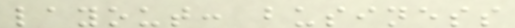layout: business
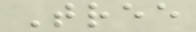Tree
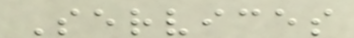Services
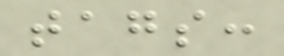tags:
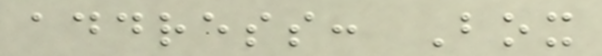address: Box
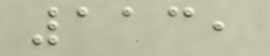113,
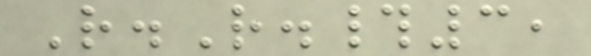R.R.#3,
